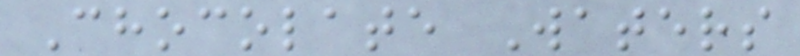Chocolate Waters
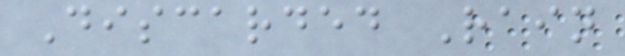Discarded Rain
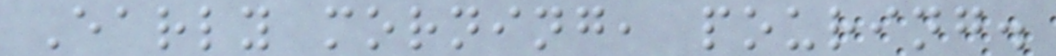Early morning, pouring.
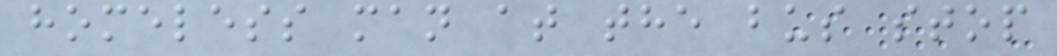homeless man at the bus stop
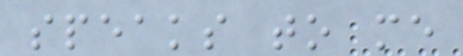speaks to me
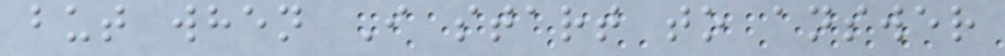but when I start to answer
